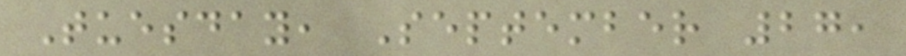Tuesday, September 27,
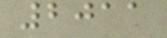2011
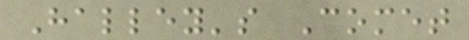Halley's Comet
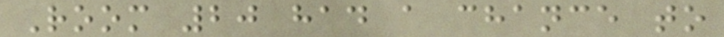Room 20 had a chance to
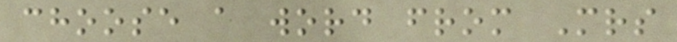choose a word from Mrs
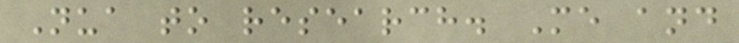Nua to research. Me and
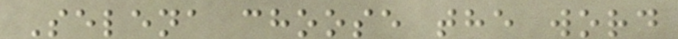Selena choose the word
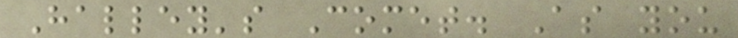Halley's Comet. As you
